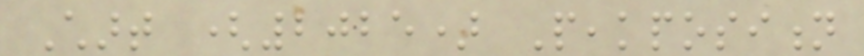Chart (2025) Peakposition
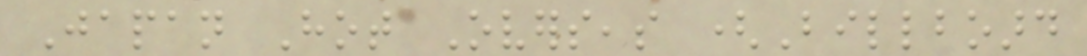Japan Hot Overseas (Billboard
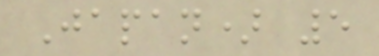Japan) 5
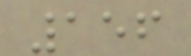156
